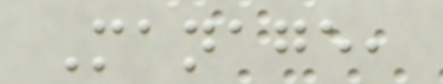Manage,
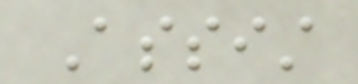Assist
